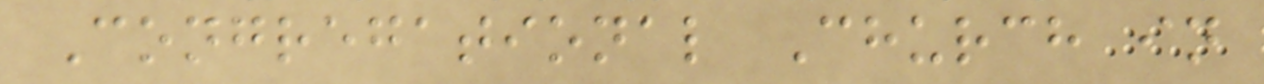Congregational Church in
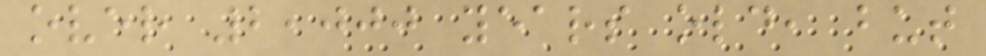over 2,000 years old, but
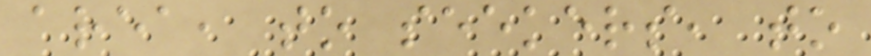area, to seekers, to
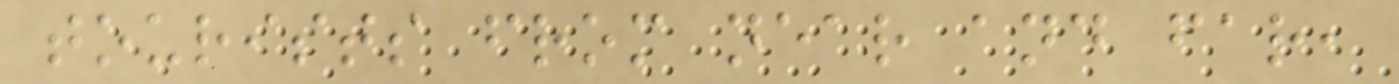tourists from near and far,
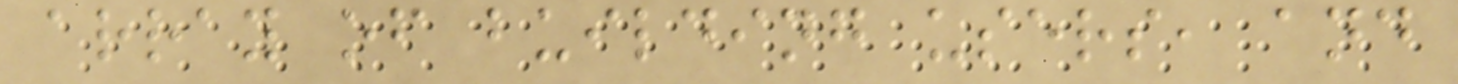array of building users, and
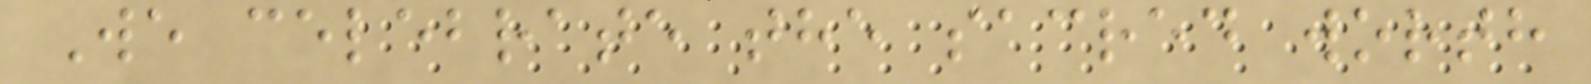We celebrate the sacred worth
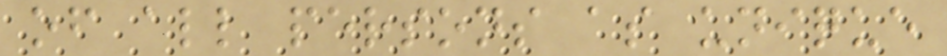of all persons as unique
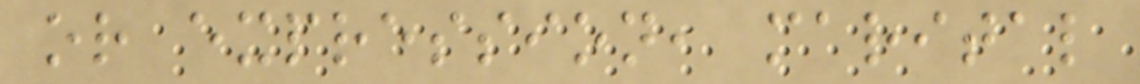or expression, marital
